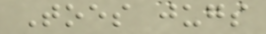Toes jugs
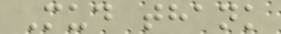Mud thank
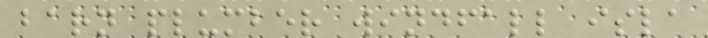barn plumber windfall isla
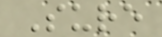Sure
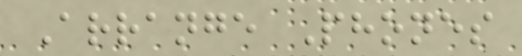Arrange Phones
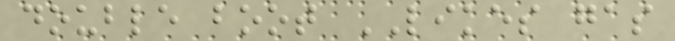double boot LIKES gas
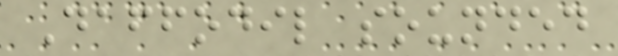Daffodil sounded
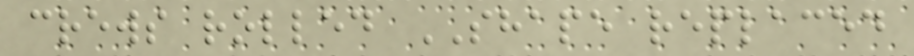crews rolled SHAPE replaced
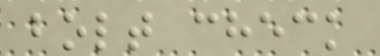bolt check
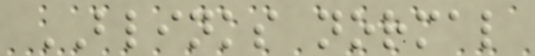BLINKS normal
